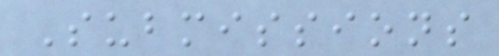Submissions
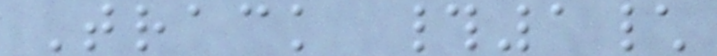Track #1\
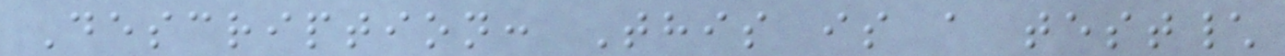Description: This is a test\
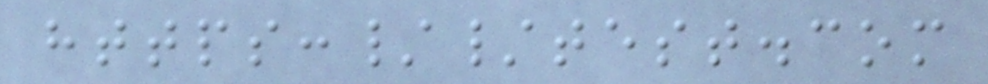https://test.com
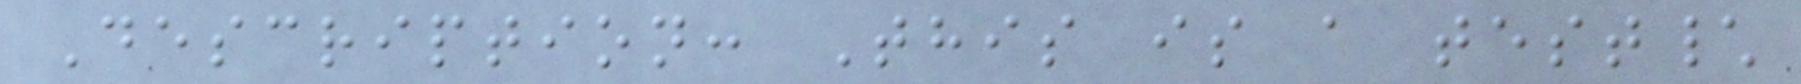Description: This is a test\
